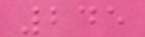245
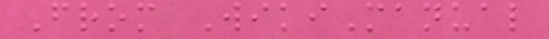From WikiManual
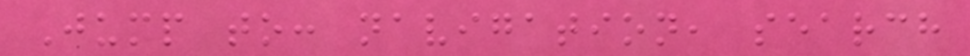Jump to: navigation, search
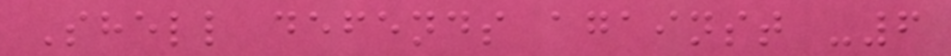Shell defends against -6
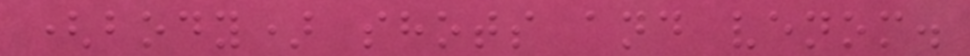(body) shots and venom.
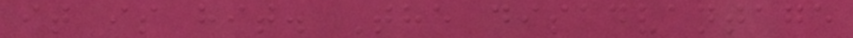it is hit. The disadvantage
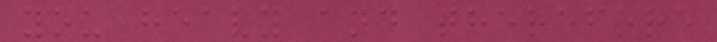you heavy and therefore
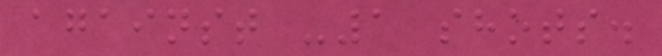against -1 shots.
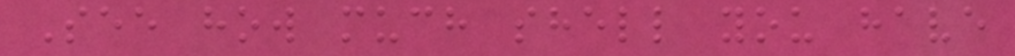See how much shell you have
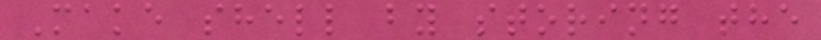Make shell by storing the
